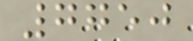7750
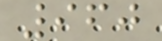960
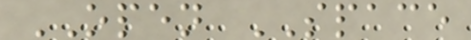OPEN SPACE
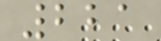221
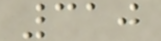310
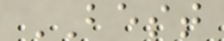BEST
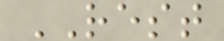REST
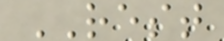REST
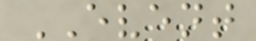EVENT
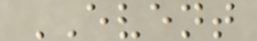EVENT
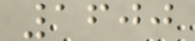1600
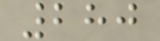280
